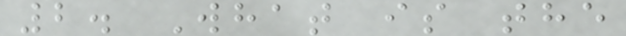2. What is the
